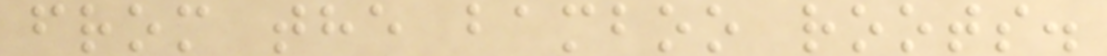from the bamboo roots.
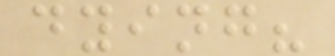dying?
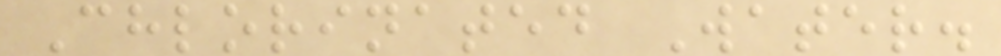Chlorinated Water.
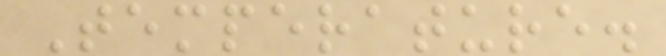Temperature.
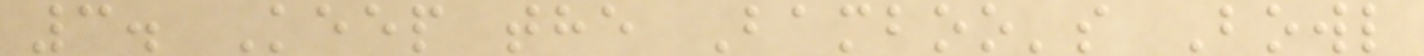3. Keep the Bamboo's Bowl
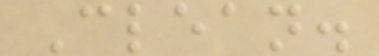Clean.
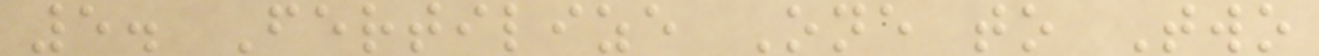5. Fertilize One to Two
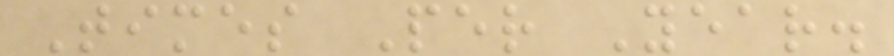Times Per Year.
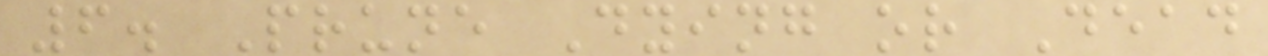6. Prune Dying or Dead
